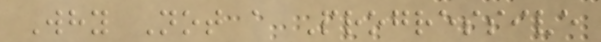Why Not a Progressive
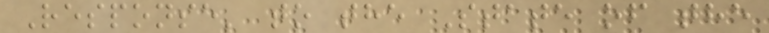Response' to the State of the
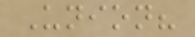Union?
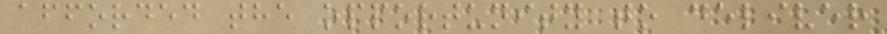afforded the opportunity to deliver
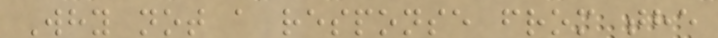Why not a response from the
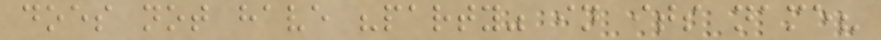does not have "party" in its name?
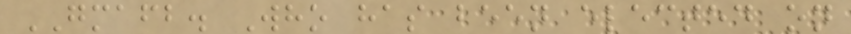GMAFB. Who has been elected on
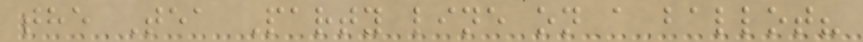the Tea Party line on a ballot?
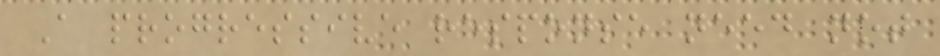A progressive response need not
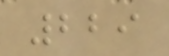229
